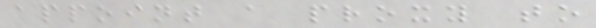appoint a proxy to
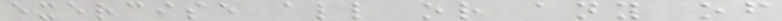exercise all or any of
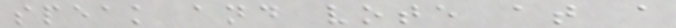speak and vote at a
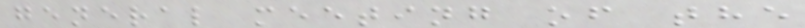general meeting of the
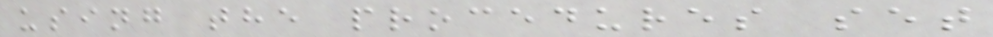using the procedures set
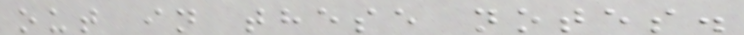out in these notes.
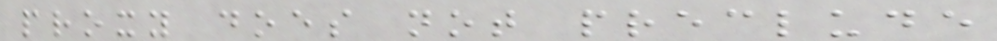proxy does not preclude
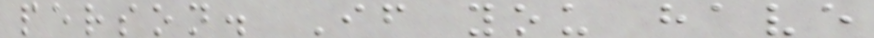person. If you have
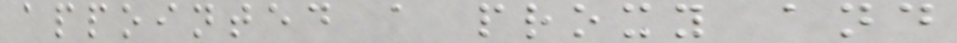appointed a proxy and
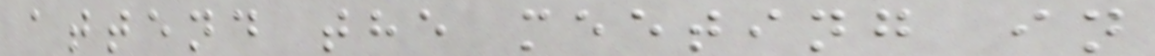attend the meeting in
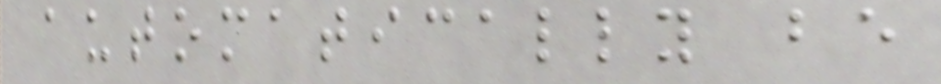automatically be
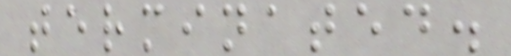terminated.
